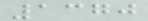1370
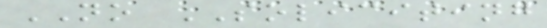NO SOLICITING
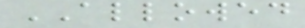ALLOWED
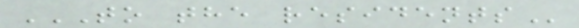TO THE RESIDENTS
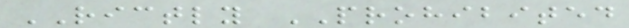RICTLY PROHIBITED
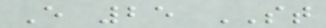E 25 ST
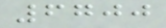6700
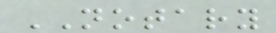NOTARY
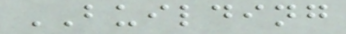BUILDING
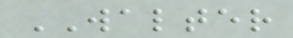WALTER
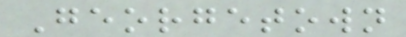Georgetown
